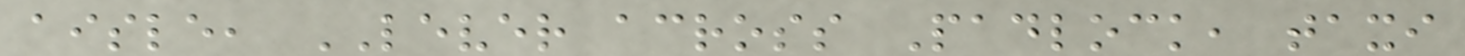aisle, LEVER across Padlock, taxi
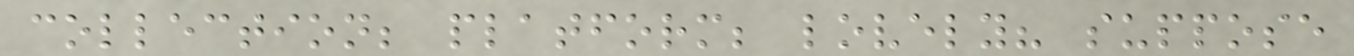collection; platform; lovely? suppose
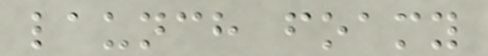launch foamy
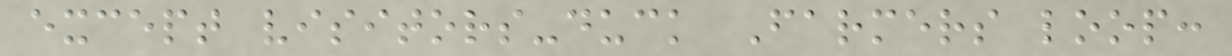except visitors-duck Farmers loop:
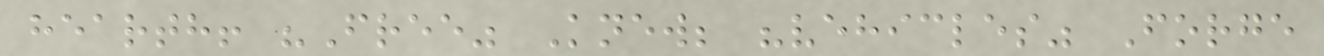hearth! "Free" Knew; "vehicles" Forge
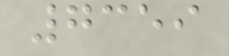7359
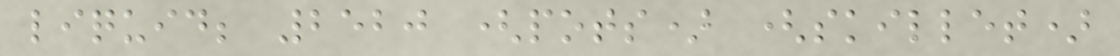liquid; 2520 (pots) (skillet)
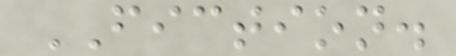FICTION.
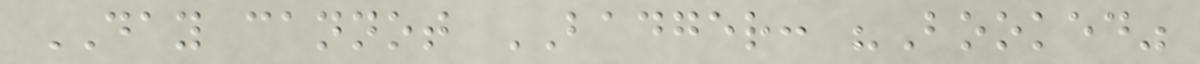DAY cannot BADGER: "Booked"
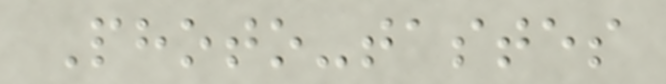Photo-tastes
